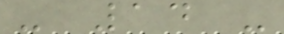- 14 -
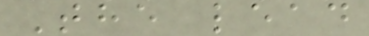The lead
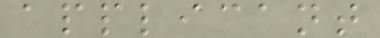applicant
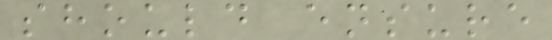should ensure
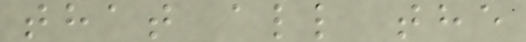that all the
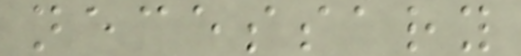necessary
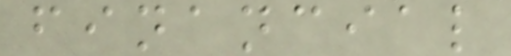financial
